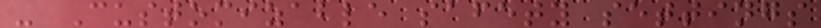- Customizable safety settings
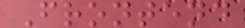Frontend
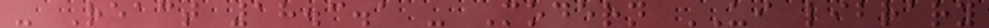- React 18.3.1 - Modern UI library
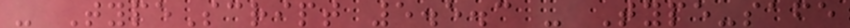- TypeScript 5.5.3 - Type-safe
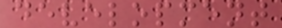development
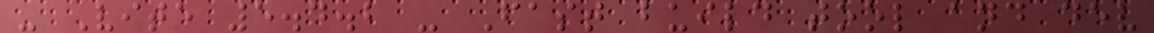- Vite 5.4.2 - Fast build tool and dev
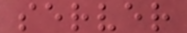server
